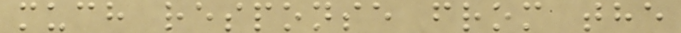much response from the
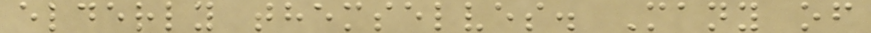elderly themselves. Many of
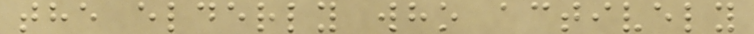the elderly who actively
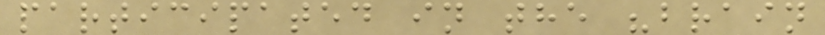participated in the "brain
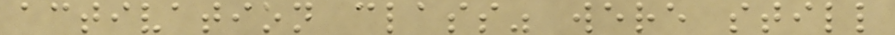activation class" were still
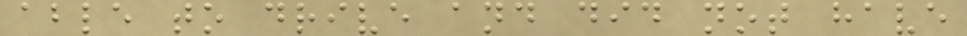able to drive and did not have
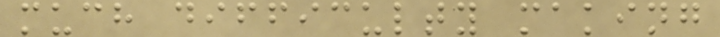much difficulty making
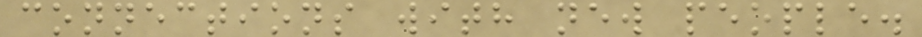connections with new people.
